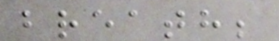breath;
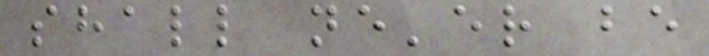shall ne'er be
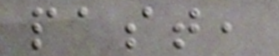past,
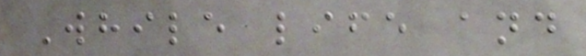While life and
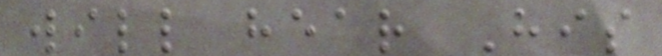will hear His
